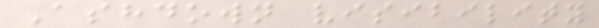Ashdown visibility
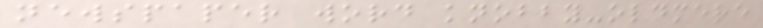newspaper word knobby-oldmere
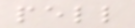pell
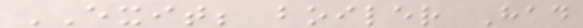EXIT; boiler Had
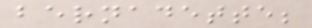bernadette;
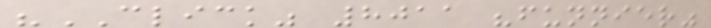"CLICK" 8011 "funnier"
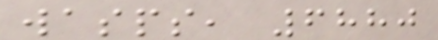wasps, 6880
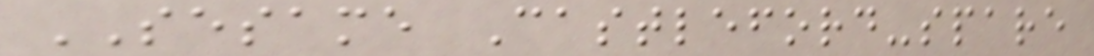SESAME Castleford-spare
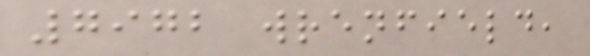7972 wrenfield,
